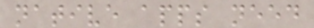native apps need
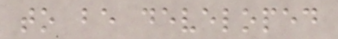to be developed
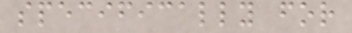specifically for
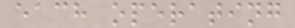each operating
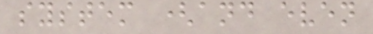system (and even
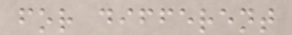for different
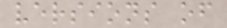versions of
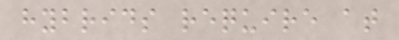hybrids require at
